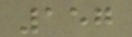157
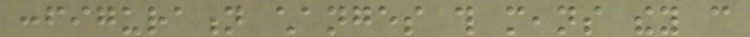configuration changes this means they can
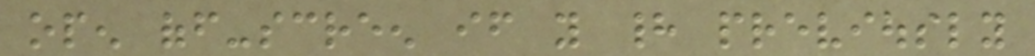open off-screen if you had previously
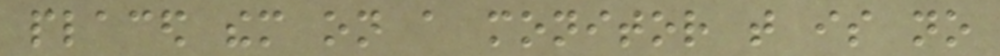placed them on a monitor that is no
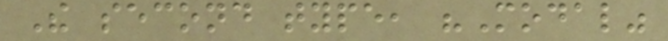The second type, "Modal"
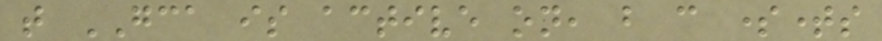that GCA is active on, but can sometimes
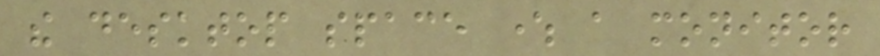the desktop space where a monitor
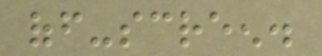off-screen.
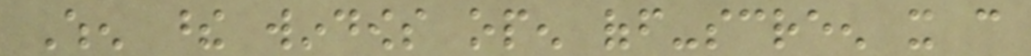When these windows open off-screen it can
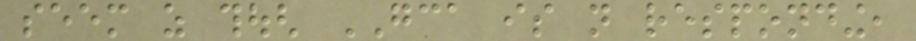seem as though GCA is not responding,
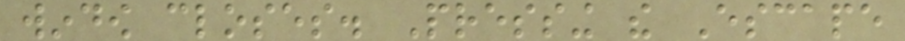window closes. Pressing the Escape
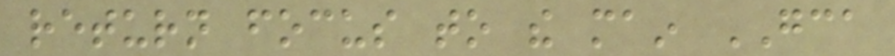return focus to the main GCA
